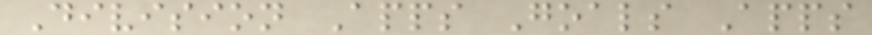Division Apps Goals Apps
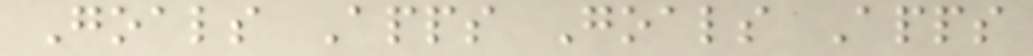Goals Apps Goals Apps
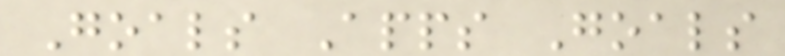Goals Apps Goals
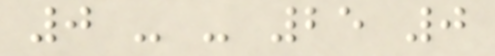0 - - 25 0
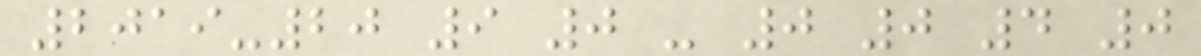2019-20 9 0 - 0 0 4 0
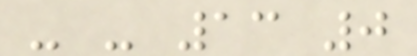- - 13 0
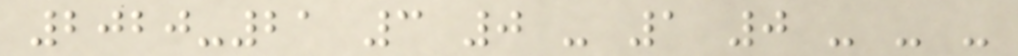2020-21 3 0 - 1 0 - - -
